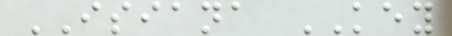ISIANA KEY
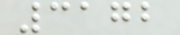3172
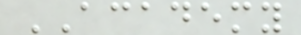ACADEMY
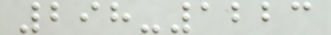298-1223
